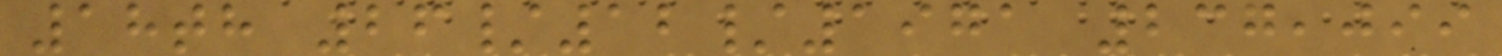18th 26/12/1971 237,099
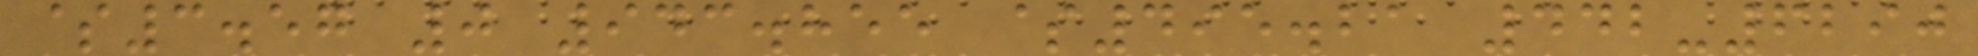$3.57 0 943.855 $495.21 442-6290
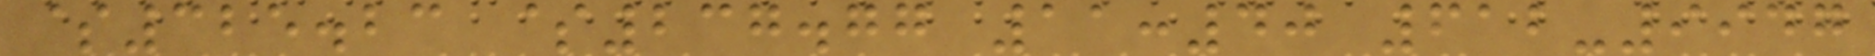$325.23 $237.77 11:40 612-9947
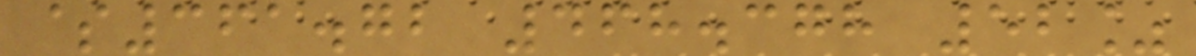$361.72 468.378 52%
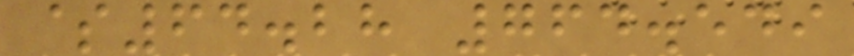$64.28 764.549
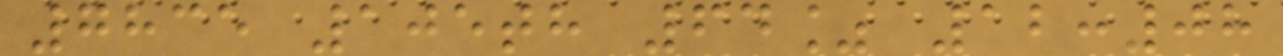7835 105th 64% 12:08
